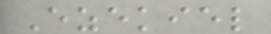Ezekiel
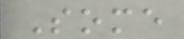Some
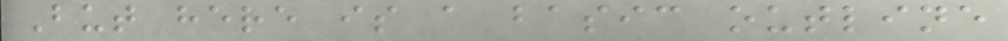But here is a basic outline
